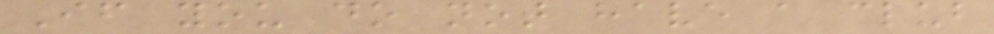If you do not have a club
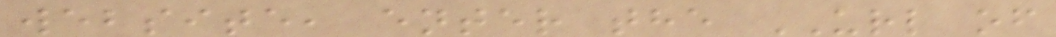website, enter the URL of
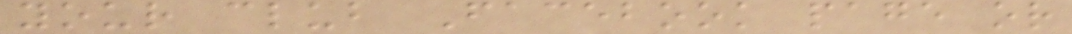your club Facebook page or
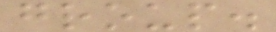group.
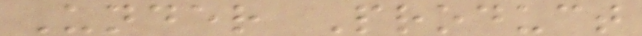Under Product
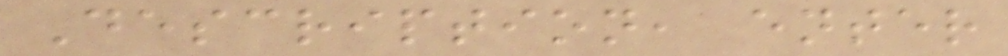Description, enter
